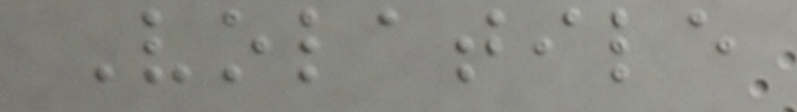Volatile
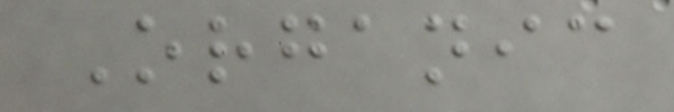Organic
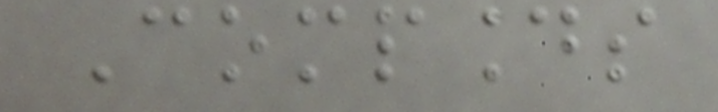Compounds
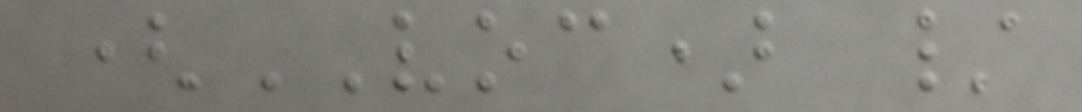(VOC) /
